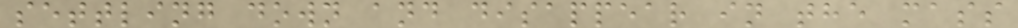settling down and disappear in the mass
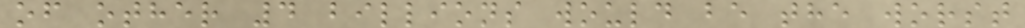of other 4 billions would be the worst
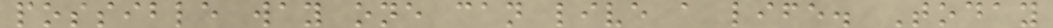possible way one can live a life. Today
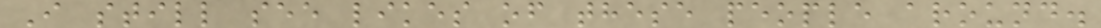I still see likes of these people around.
